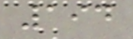194
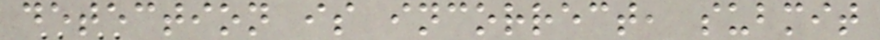detection is incorrect, submit
